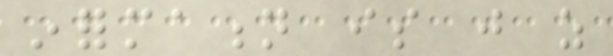information is just as
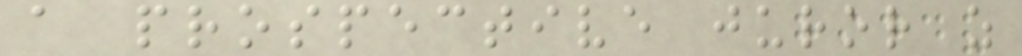a prospective juror as
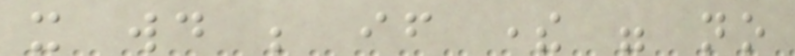it would be if there were no
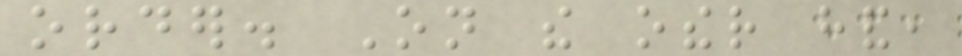order. On the other hand,
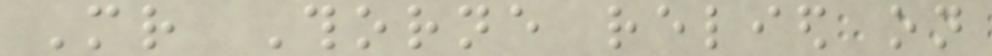Mr Thorne relied on
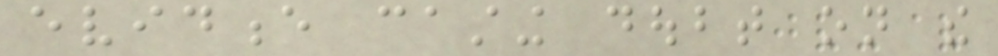evidence casting doubt on the
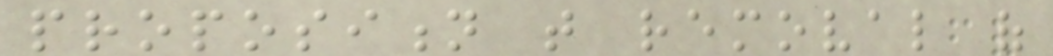proposition that removal of
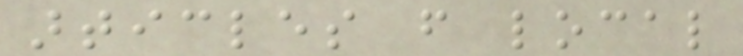articles from local
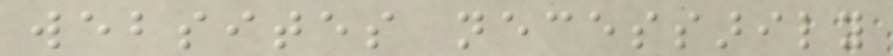websites necessarily
